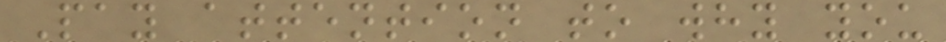Pay attention to why you
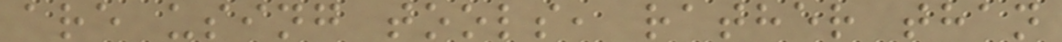are using tools, rather than
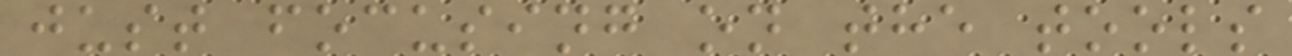just focusing on the tools
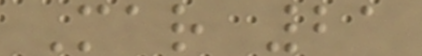Mar 21
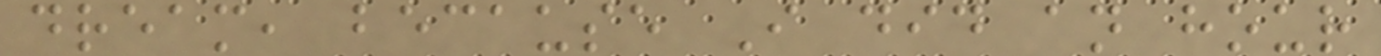dream, because I did an hour
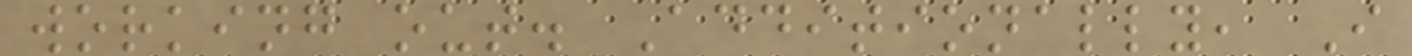working out. Additionally, I
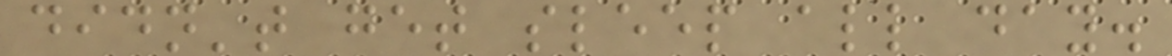didn't get sleep all day.
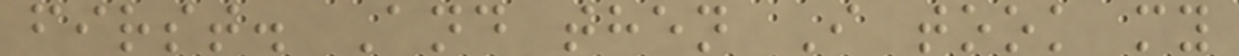first. And then I took my
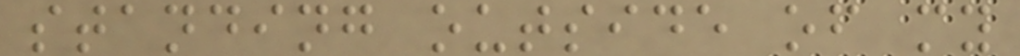standing outside of my
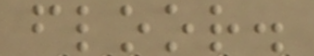floor.
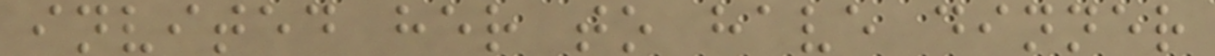invited her to have dinner
